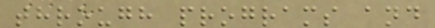through programs and
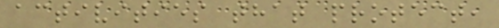activities that protect,
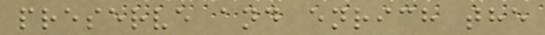preserve and enrich the
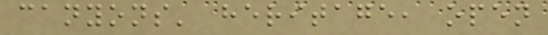canyons' heritage, open
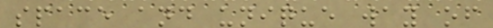space and unique way of
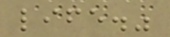life."
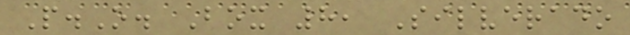P.O. Box 8, Silverado
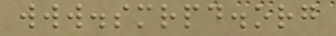www.smrpd.org
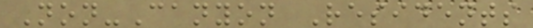Non-Canyon Residents
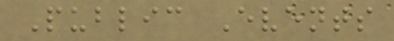Public Events
